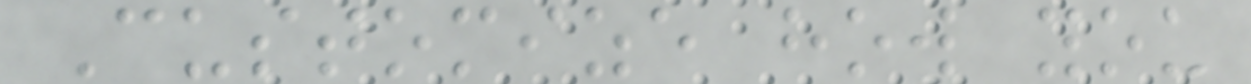Customize how you
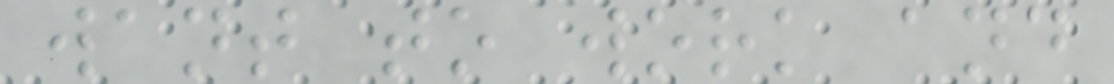want to work and
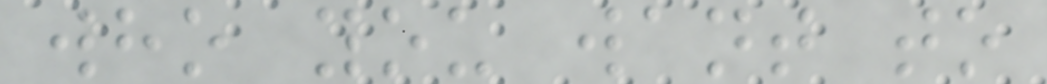who you want to
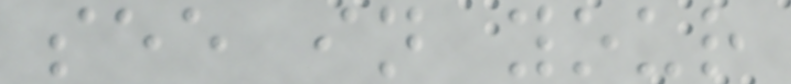see in your
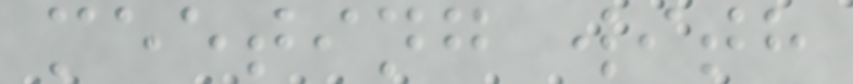meeting with
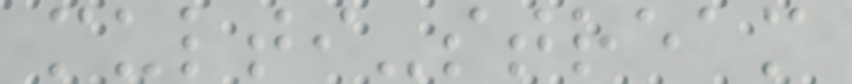multi-stream
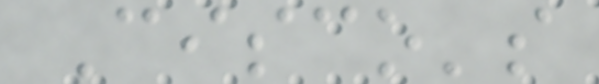Cisco's
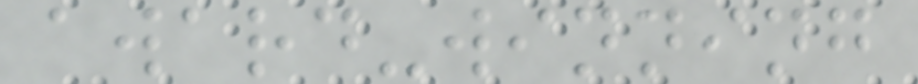award-winning
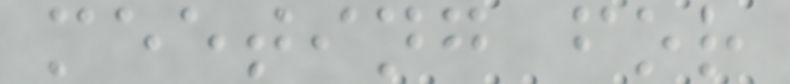meeting for
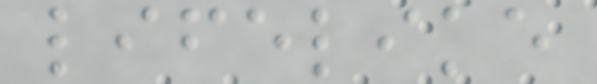lifelike
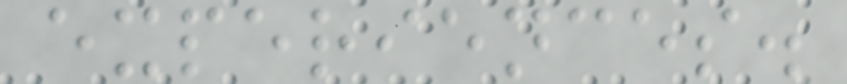experiences.
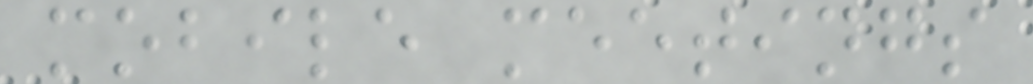mobile meetings
